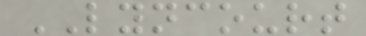LYNCOURT
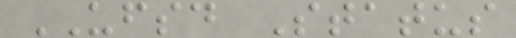UFSD Status
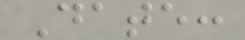Date:
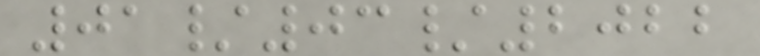01/03/2022
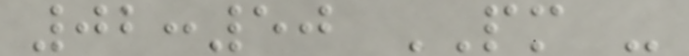02:50 PM -
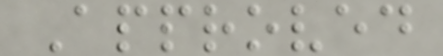Approved
